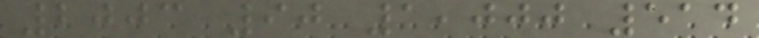2003 90 1,000 514
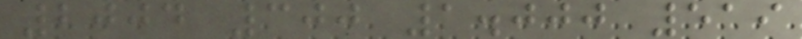2004 300 1.000 519
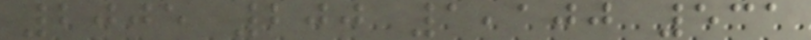2005 200 1,100 531
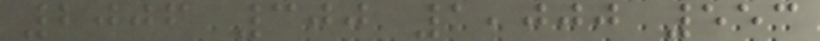2006 300 1,000 553
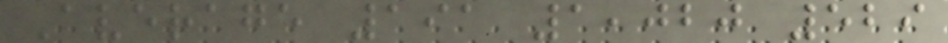Average 191 1,020 529
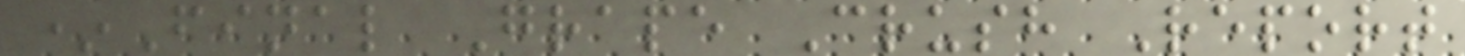*Final Grape Crush Report
